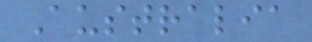Australia
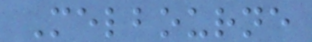Melbourne
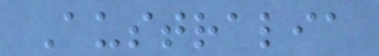Australia
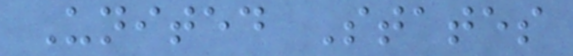United States
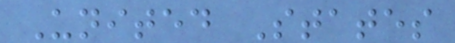United States
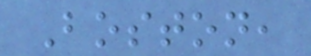Boston,
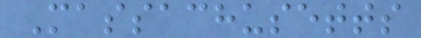Massachusetts
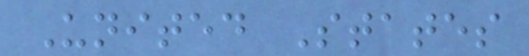United States
